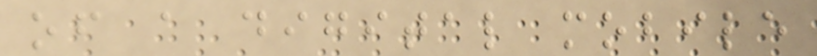of a digital mobile
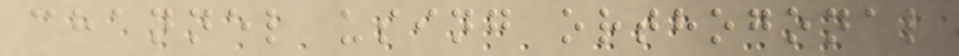channel using orthogonal
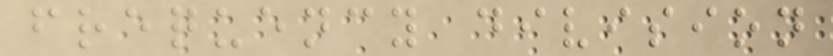frequency division
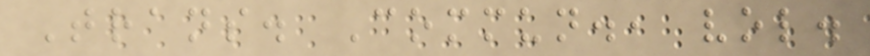Trans. Commun., vol.
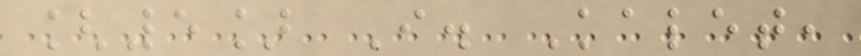[5] I. Kalet,
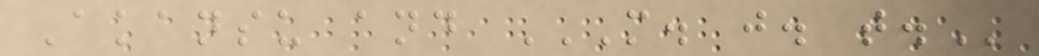Akansu and M. J. T.
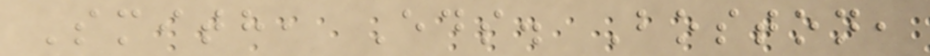Smith, Eds. Boston,
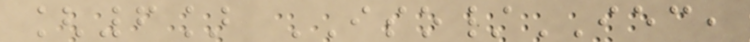[6] ISO/IEC,
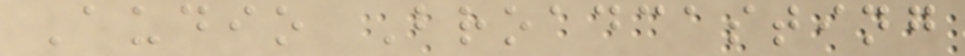Audio Broadcasting
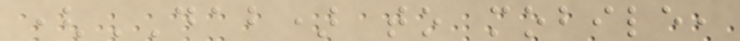(DAB) to mobile,
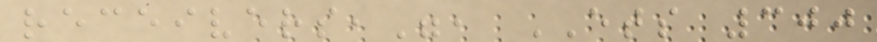receivers,", ETS 300
